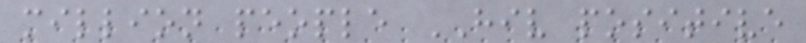million people HIV positive
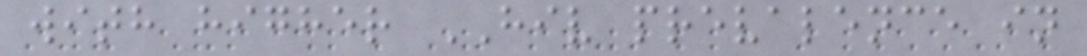with higher HIV prevalence in
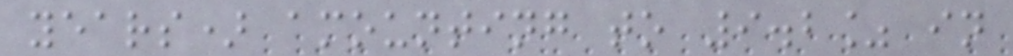years) amounting to 9.2% in
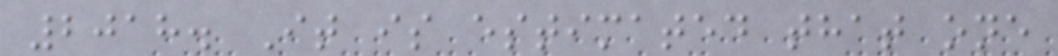2018. It is estimated that one
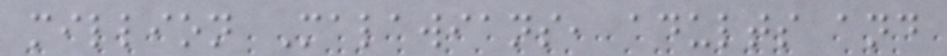million Malawians, adults and
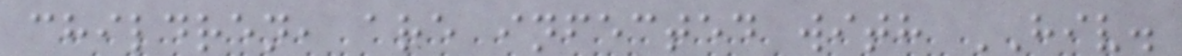children, are infected with HIV.
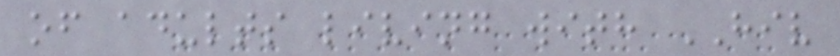of adults living with HIV
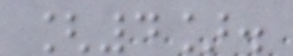[4].
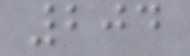204
